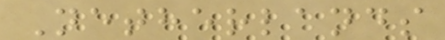Netherlands
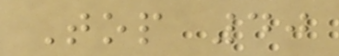Top 40
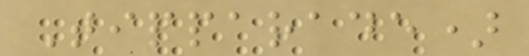Tipparade)
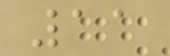11
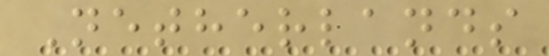Netherlands
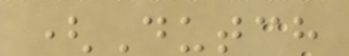(Dutch
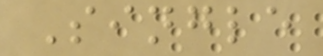Single
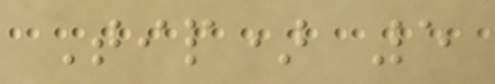Tip) 5
